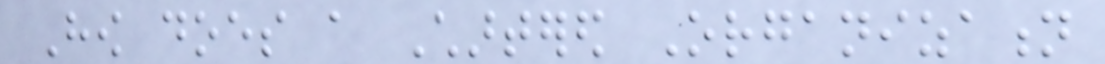How does a Chartered Organization
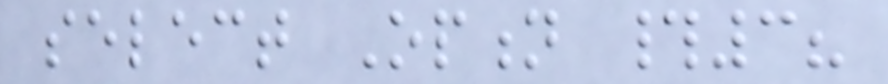select Option #3?
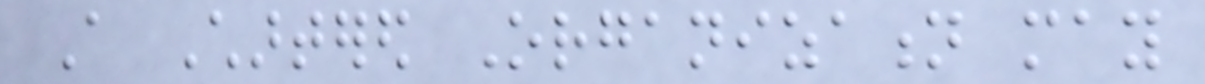A Chartered Organization may
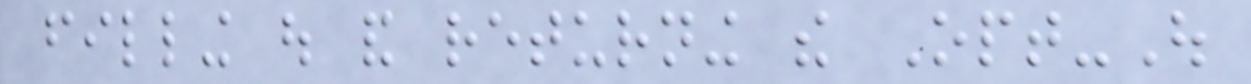filling out and returning the Opt-Out
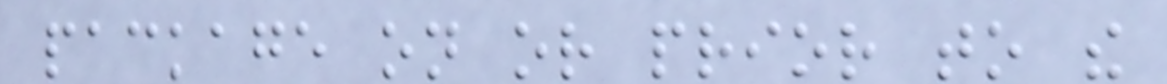package on or prior to the
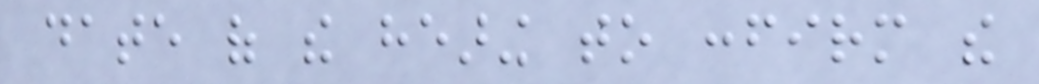date of the hearing to confirm the
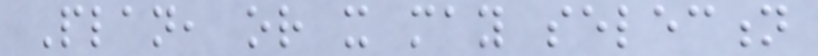Plan, or it may selection
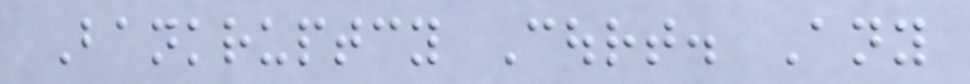Bankruptcy Court. Any
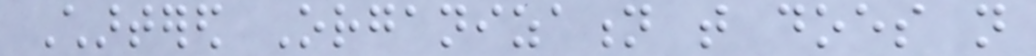Chartered Organization that does not
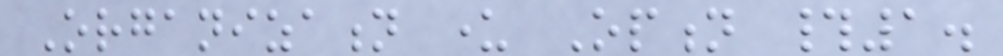Organization under Option #1.
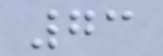73
